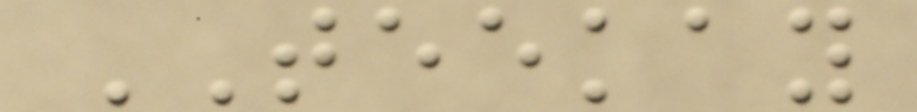TEEKAY
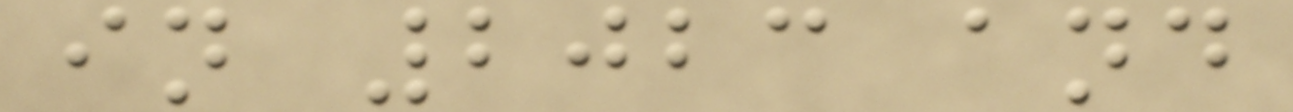in 2023 and
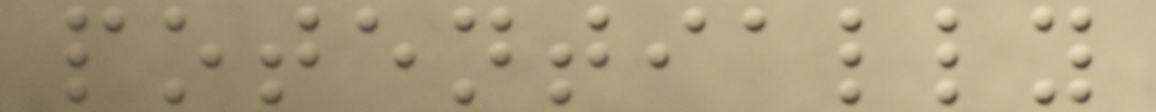potentially
